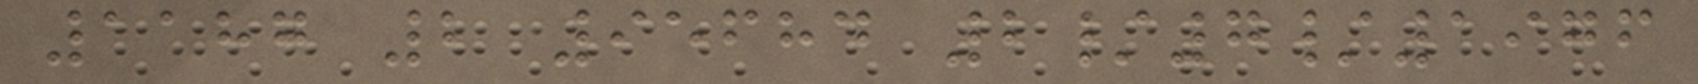1187 2 95684 2/7/1976
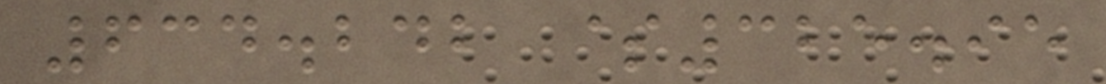634.242 $325.95
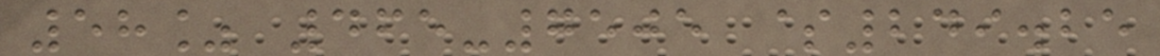58% 465-7505 $249.25
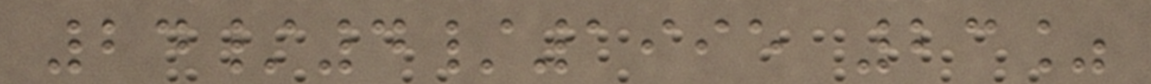24/4/1995 23%
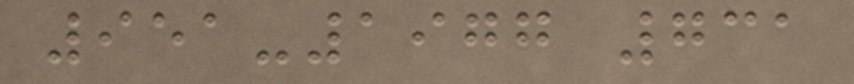951-1977 731
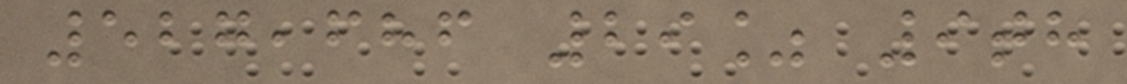527,686 29% 9th
